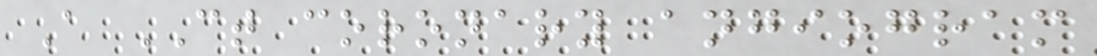A CT coronary angiogram
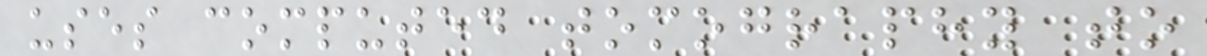uses computed tomography to
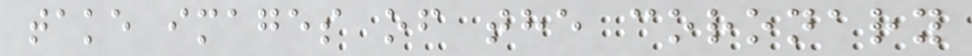take images of the coronary
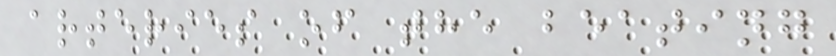arteries of the beating
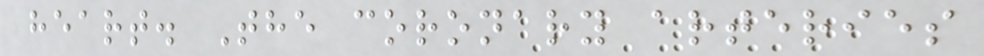heart. The coronary arteries
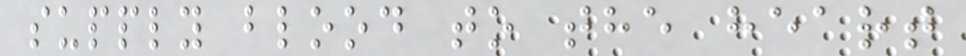supply blood to the heart
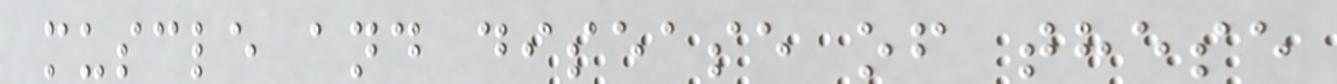muscle and disease of these
